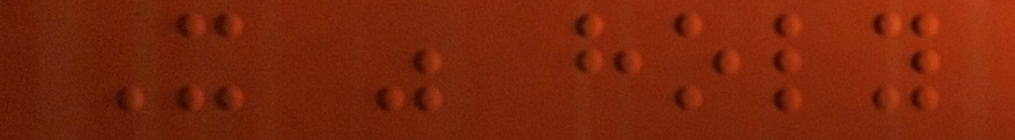It was holy
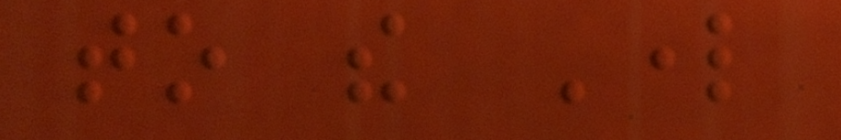to the Lord
